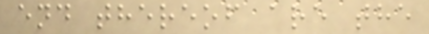end thereof are the
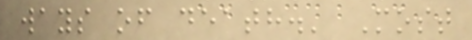ways of death.' Most
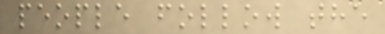people follow the
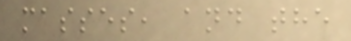masses, and the
